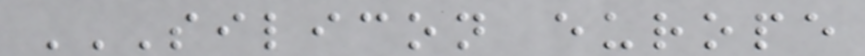SILICON EUROPE
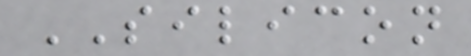SILICON
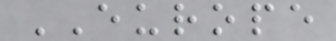EUROPE
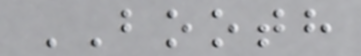BOOTH
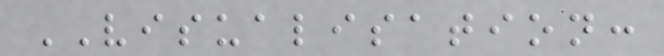VISUALISATION:
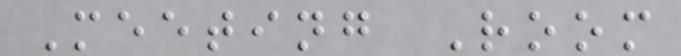Meeting Room
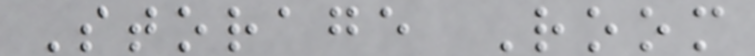Storage Room
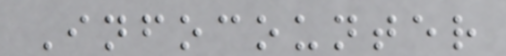Infocounter
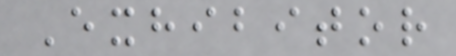Exhibitor
